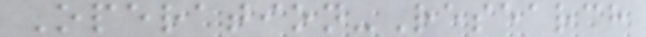Operation-Research
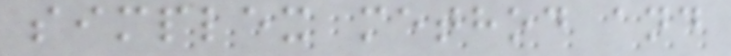simplex method and
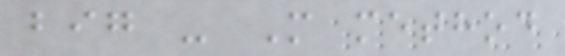big - M method
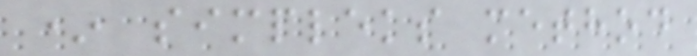* simpleks method
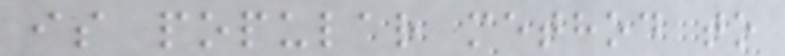is popular method to
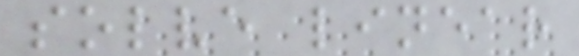solve linear
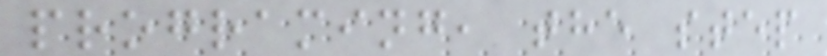programing, the step
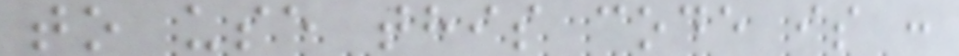to use this code is :
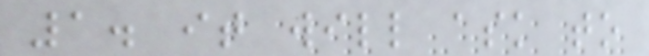1. it will ask to
